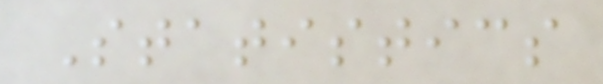Statistics
